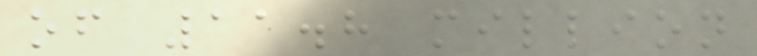of 11.8 million
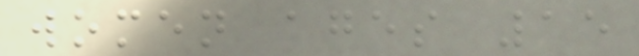women ages 15
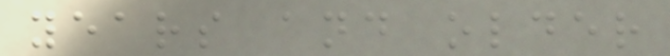years and older
